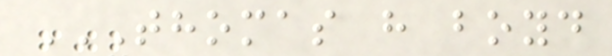THOMAS H BOYD
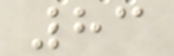83
